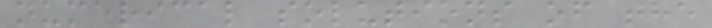numerical solutions of the
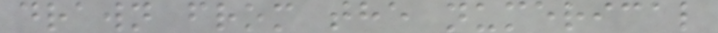drawn from the numerical
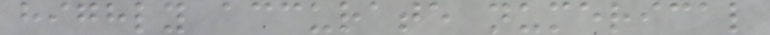highly accurate numerical
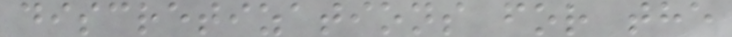discretizations for the
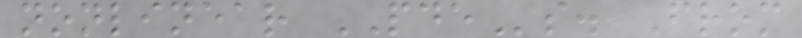nonlinear PDEs. From
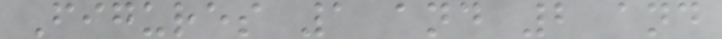Figures 1 and 2 and
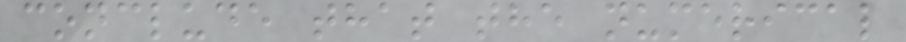conclude that the numerical
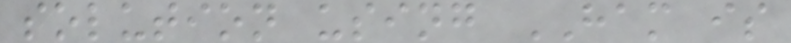solution using HAM is
